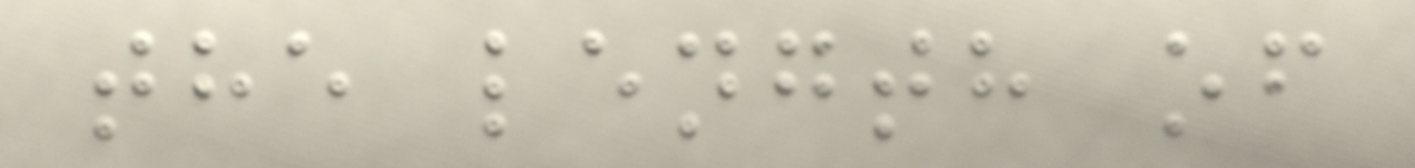the length of
